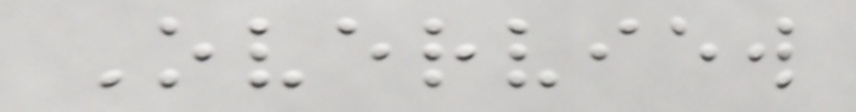Overview
